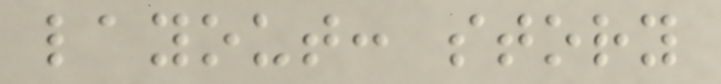layout: story
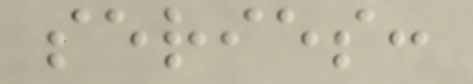series:
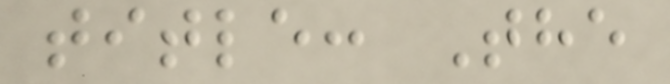title: The
